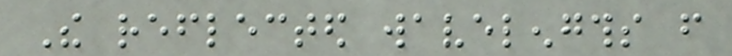The reflected wavelengths from
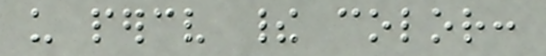us perceive their color:
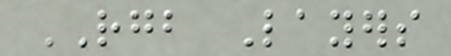RGB Layers
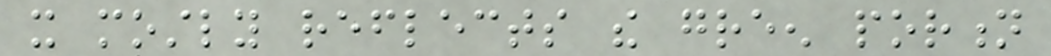it mostly reflects the green portion
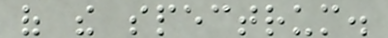of the spectrum.
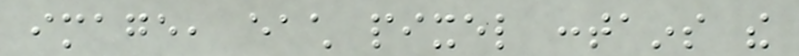image, each pixel contains the
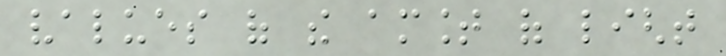values of the amount of light
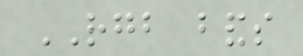RGB bands
